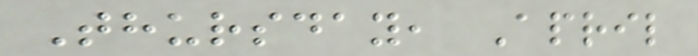Thursday, April
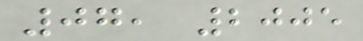07, 2005
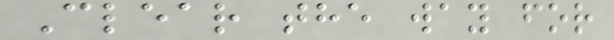Clear the way for
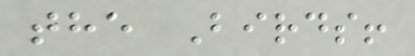the Birds!
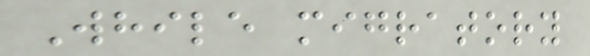While migratory
